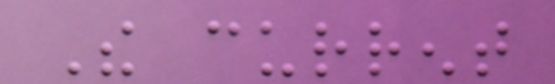The current
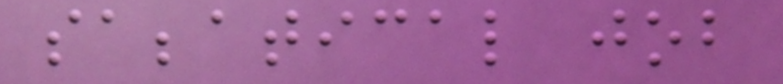sabbatical job
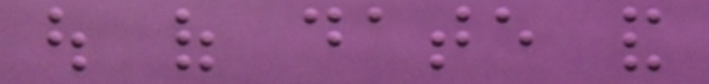out of date and
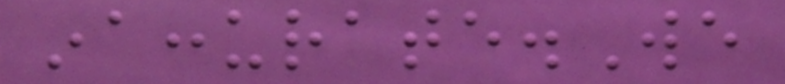inaccurate.We
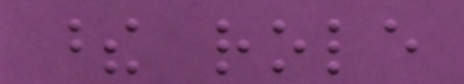these role
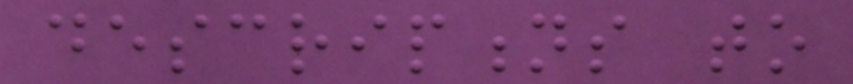descriptions to
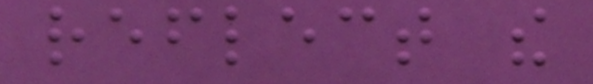reflect the
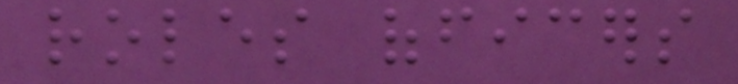roles officers
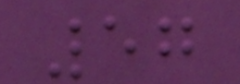57
